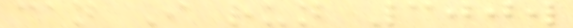can I run 300w
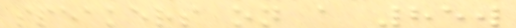speakers on a 85w
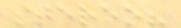stereo?
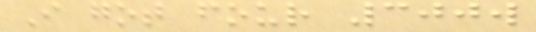I got four 300w
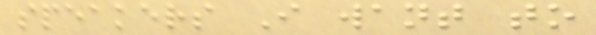speakers I want to
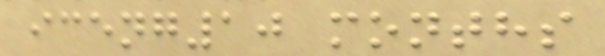iceng10 months
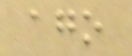ago
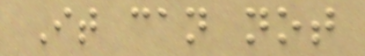It can not
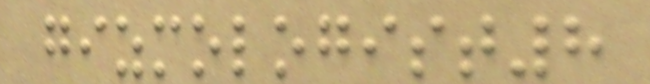gizmologist8
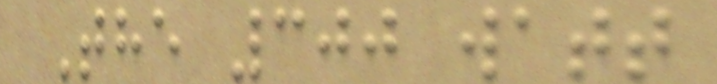The 300 watt
